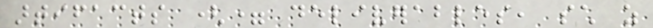artifacts (= deliverables, such as
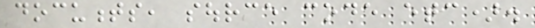documents, source code etc).
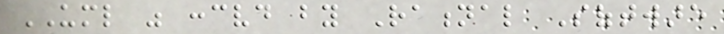UML was conceived by Rational Software
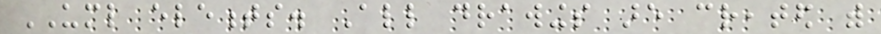UML elements. All drawings are created with
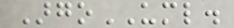ArgoUML.
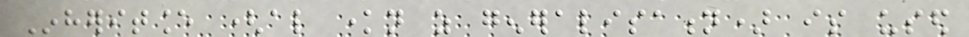Inheritance (also known as generalisation) is used
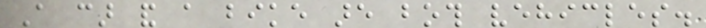A car and a bike are both vehicles.
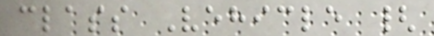class Vehicle {
